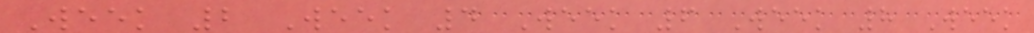Week 2 Week 4 Week 6 Week 8 Week
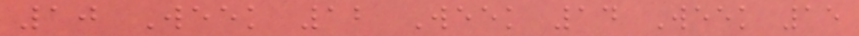10 Week 12 Week 14 Week 15
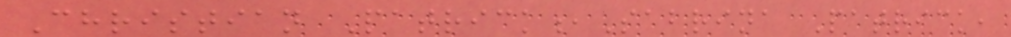Christian Patrick,Sabrina Patrick,
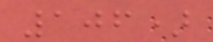106)
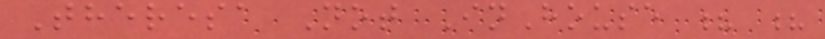Theresa Not InHouse ? ?
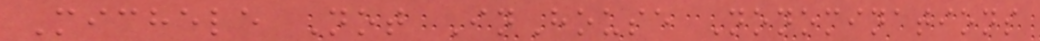Michele Not InHouse Nonominations
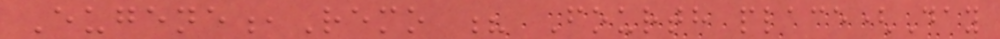Eugene,Remo ? Fourth place(Day
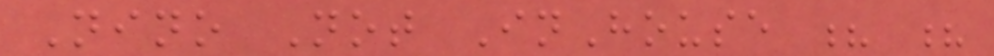Nino Not InHouse ? ?
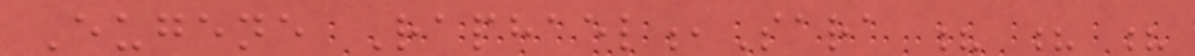Eugene Raphael,Sara ? ? ?
